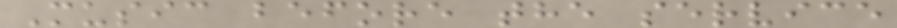Music before the service
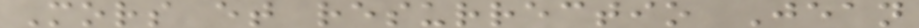Mors et resurrectio Jean
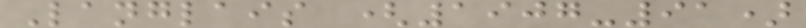Langlais (1907-91)
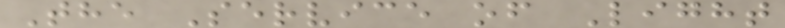The Service of Light
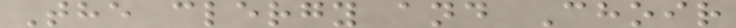The clergy and Choir
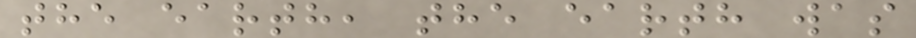the earth, the earth was
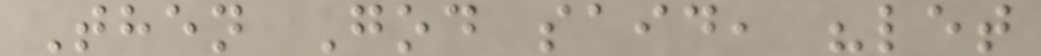Then God said, "let
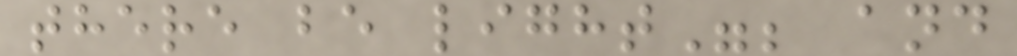there be light"; and
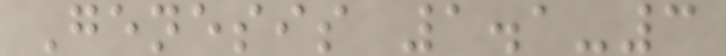Genesis 1.1-3
